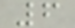6
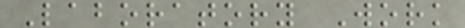Laboratory Work
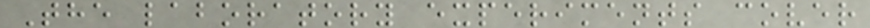The laboratory experiments cover
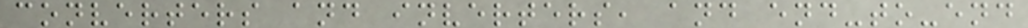converters and inverters, and end-to-end
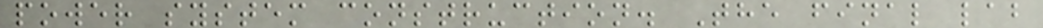power system construction. The final lab
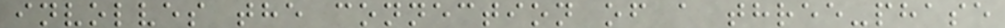involves the connection of a three-phase
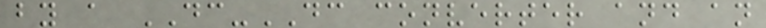by a DC-DC converter and an
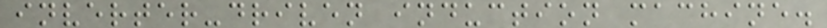inverter-driven induction machine.
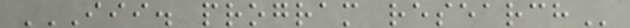III. PROGRAM RESEARCH
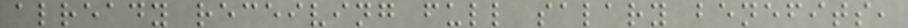already receiving full salary benefits,
